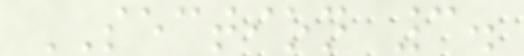SECTION 3.
